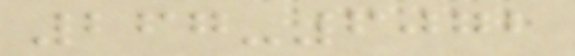267-6072
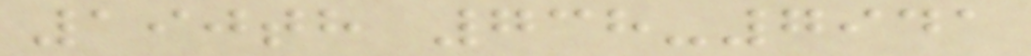190th 738-7941
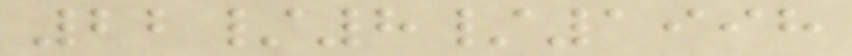22/8/1998
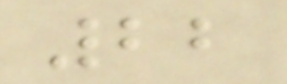22
